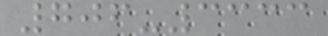706-3333
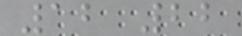12 22
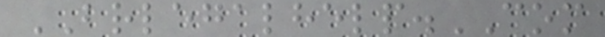BRLEGALHELP.COM
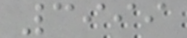3999
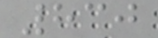830
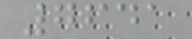7641
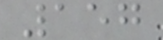157
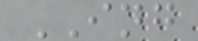ING
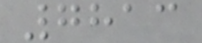7813
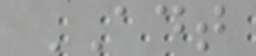ADT
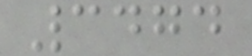3474
